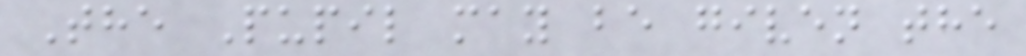The Pupil may be given the
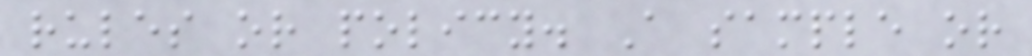rules or policy. A sample or
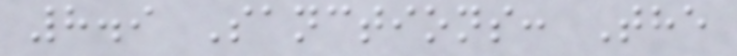8.9 Sanctions: The
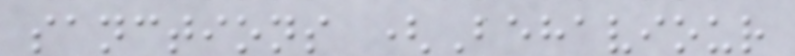sanctions (Behaviour
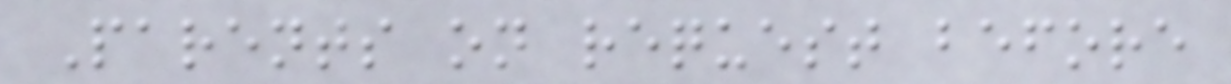Parents on request before
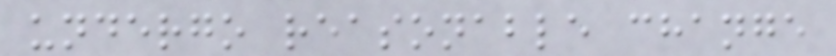undergo reasonable change
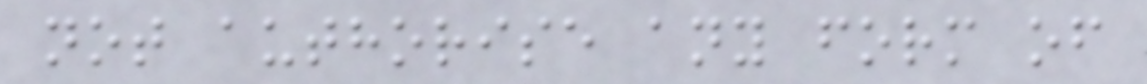not authorise any form of
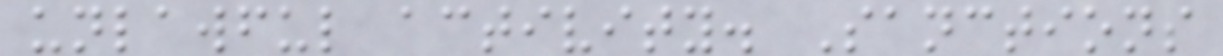unlawful activity. Sanctions
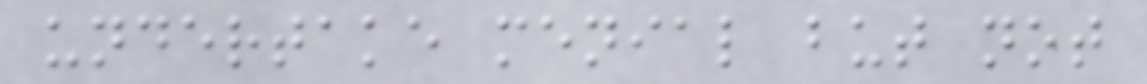undertake menial but not
